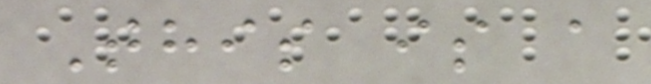This is a
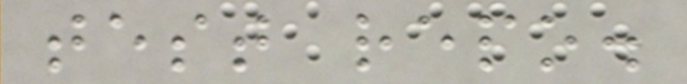test repo.
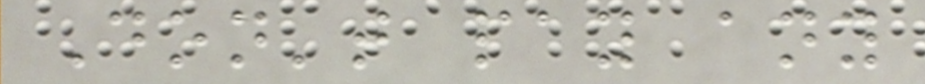Don't pay any
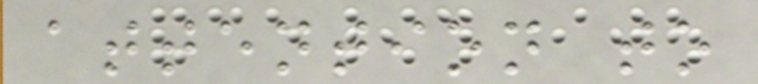attention to
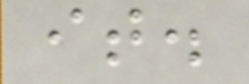it.
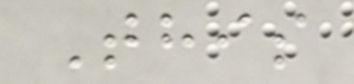This
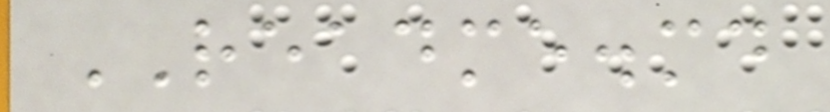README.md
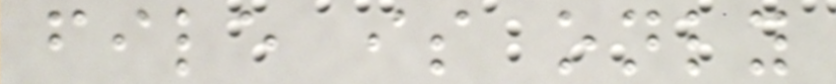file is only
